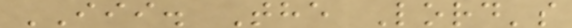III. The Lord's
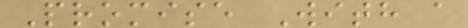Promise With a
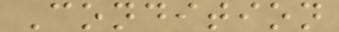Condition
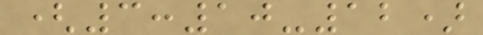(3:10-12)
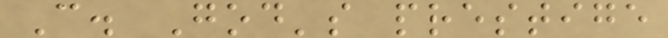C. God's prestige
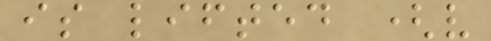is lifted (v
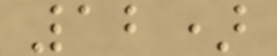12)
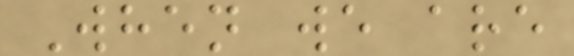When we are
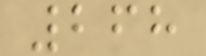268
